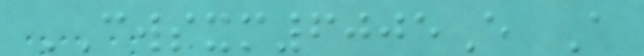CWSXM6005E A
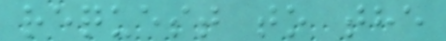request to the
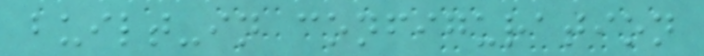built-in configuration
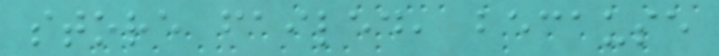store failed, because
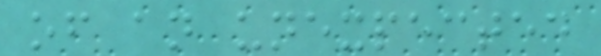of an unexpected
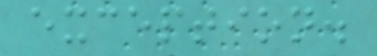exception.
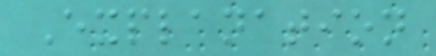Explanation
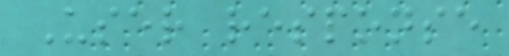User response
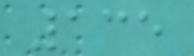135
